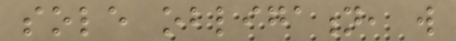sole obligation, will
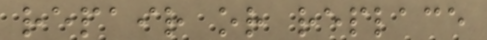repair or replace
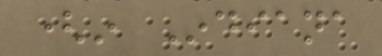(in Indiana
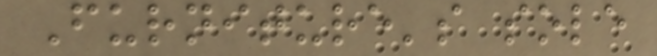Furniture's sole
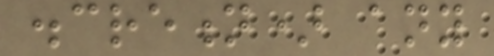discretion) any
